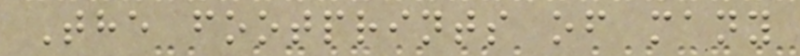The footprints of many
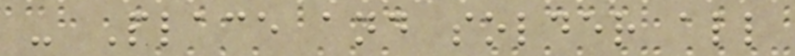- Place and solder all
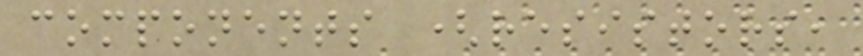components (resistors,
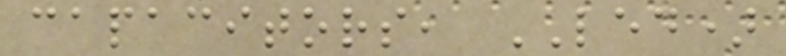capacitors, LED)
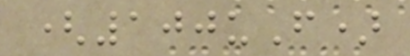(100uF)
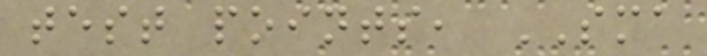test points, SMA
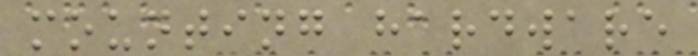mounting hardware
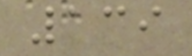139
